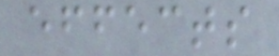effects
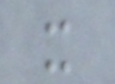x
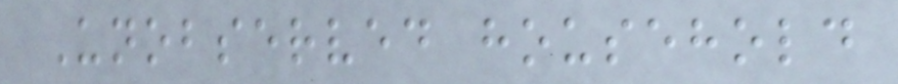Unobserved household
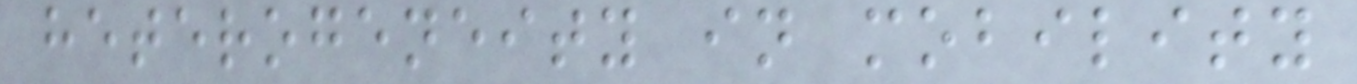heterogeneity in mobility
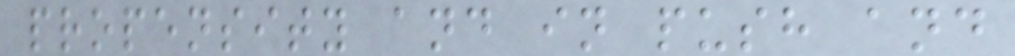propensity and in push and
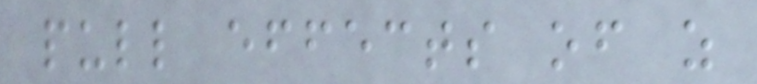pull effects of z
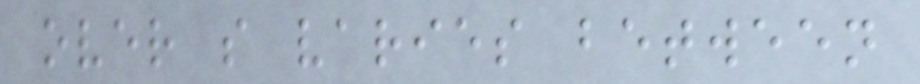over s varies between
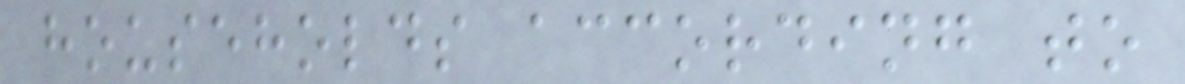households according to
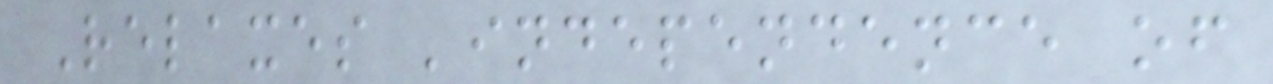Relaxes 'independence of
